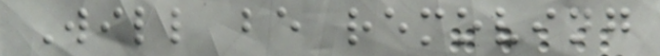Will be removing
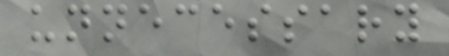unnecessary
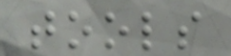tools
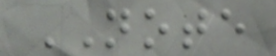NOTE
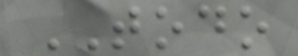TODO
